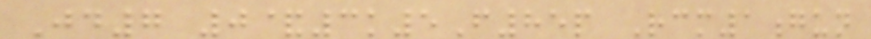Jd7 0&3k5F85p Rcm1gun
